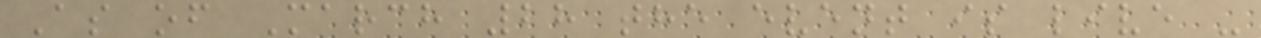As of March 28 the event is live -
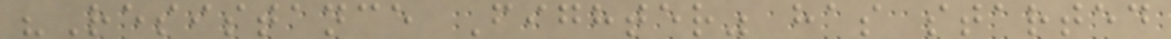"Resistance Fighter" has started
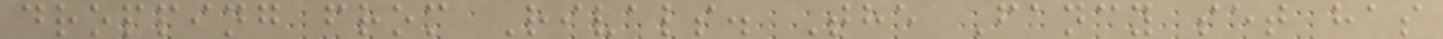dropping from Rivals. The Fancy set has
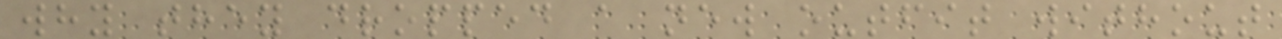why they dropped a new outfit without
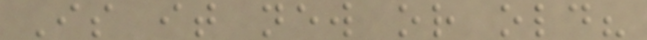Is it new or old?
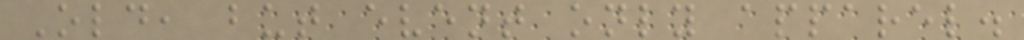Old, but event only apparel.
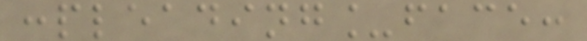:pleading_face:
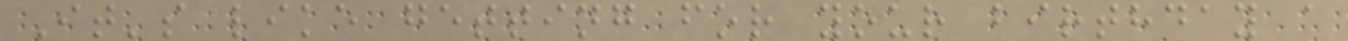It's like getting for your birthday a
